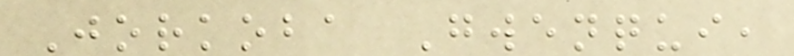Jorkoba Gwenqui,
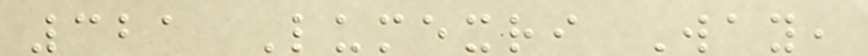321 Lumexri Way,
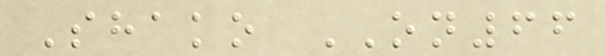Shako ON66
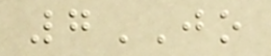7JO
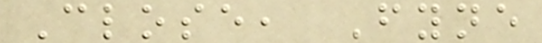Close, Fyne
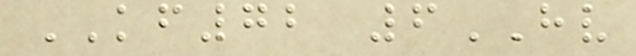KF72 6HV
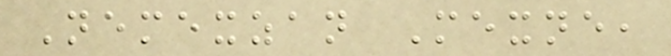Nemexzan Mexne,
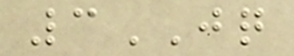3JQ
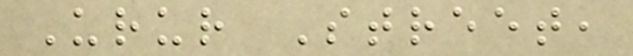Urur Street,
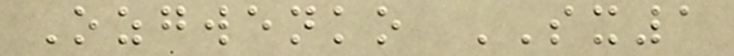Ozgwenko SX1
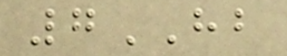7HB
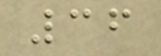36
